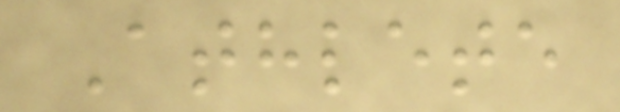Athlete
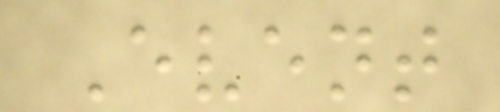Event
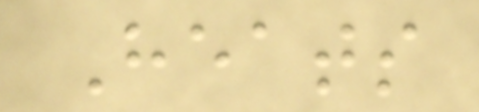Heats
